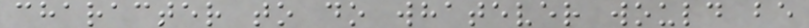character to do whatever would be
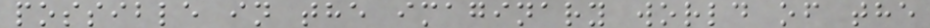possible in the imaginary world of the
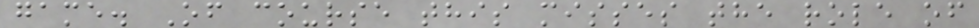game. Of course this misses the role of
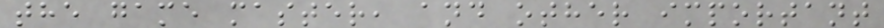the game master, and other important
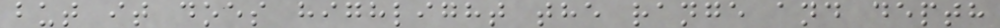but it does highlight the range and depth
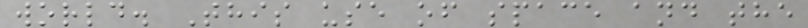world. This use of space and the
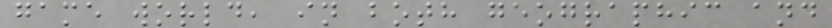game world, in both geographic and
